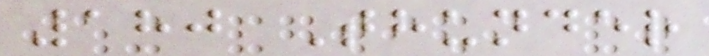180 Thunder
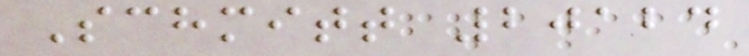Schmitt 20124
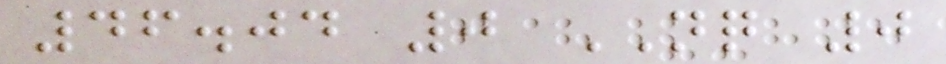46.04 0 NQ 0
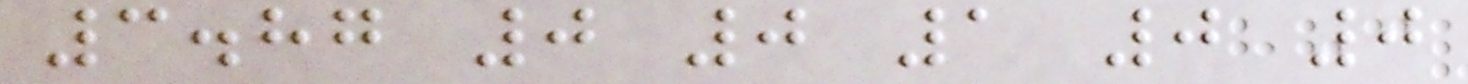3.87 0 0 1 0 0
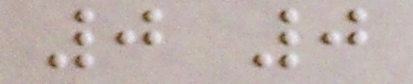0 0
